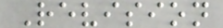Revision
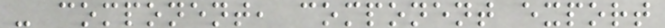- component, component export
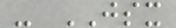- JSX
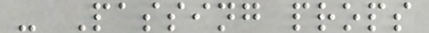- Passing props
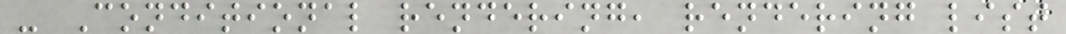- Conditional rendering, rendering list
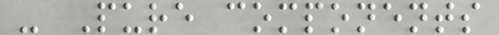- Pure components
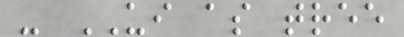- UI as tree
